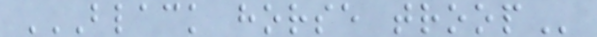BLACK HORSE TROOP
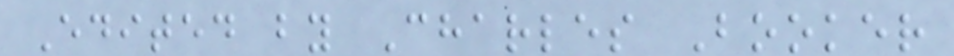Edited by Charles Booker
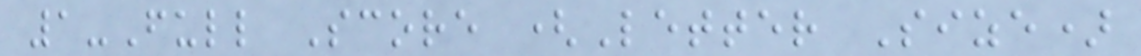1-Full Score (Letter Size)
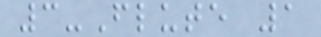3-Flute 1
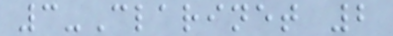3-Clarinet 2
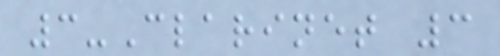3-Clarinet 3
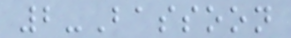2-Bassoon
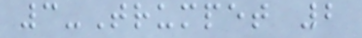3-Trumpet 2
